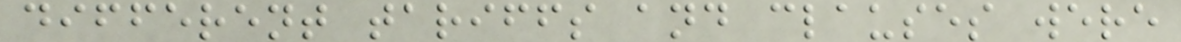different tariffs and clauses were
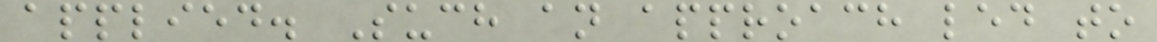applied. Such an approach led to
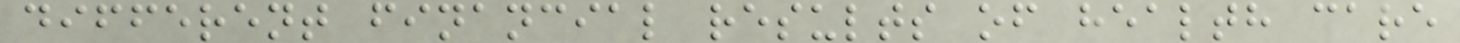different financial results of health care
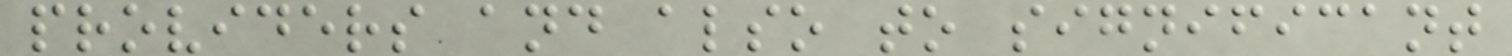providers and also to significant
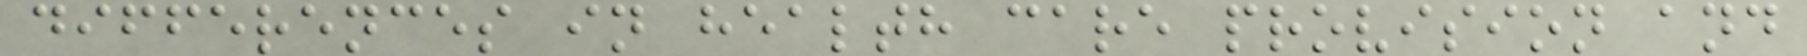differences in health care provision and
